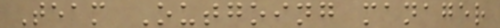Team Outgoing manager
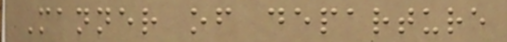Manner of departure
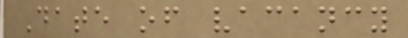Date of vacancy
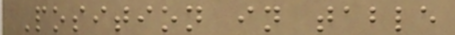Position in table
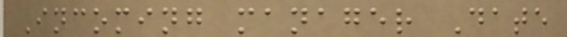Incoming manager Date
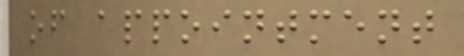of appointment
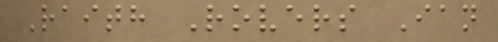Raith Rovers Ian
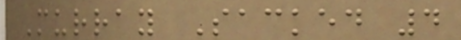Murray Sacked 4
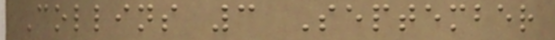Collins 3 September
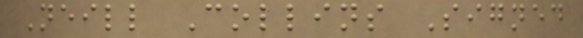Neill Collins Signed
